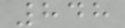848
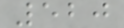520
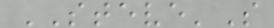STEVE'S
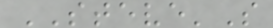STEVE'S
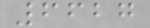6627
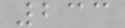233
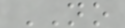NO
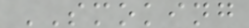SMOKING
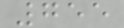755
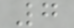7
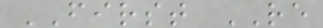FIRST RE
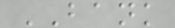BANK
